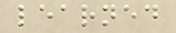learned
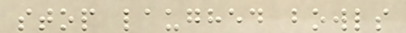stop laughed bowls
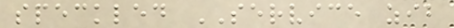speckled SERVICE zib
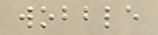wobble
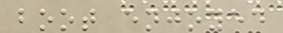boot enjoyed
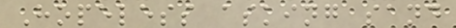Hopeless asking sand
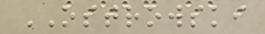OSTROWSKI
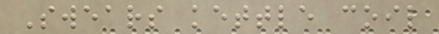Swears kettle coil
